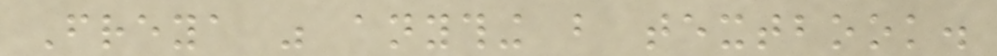Freya was anything but textbook.
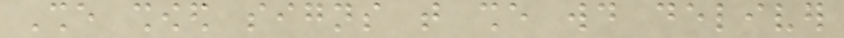She showed signs that she would deliver
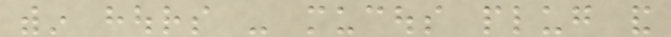within hours - mucous plug and
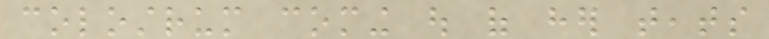colostrum coming out of her teats
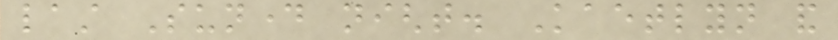last Sunday night. Kaetlyn and
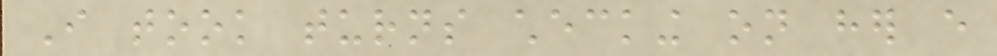I took turns checking on her every
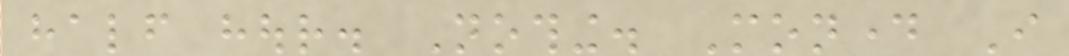half hour. Nothing. Monday I
